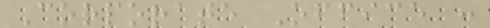Corporate Office :
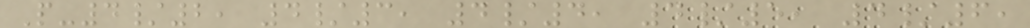P-4/2, 4/3, 4/4, 4/5, 4/6,
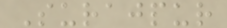Surajpur
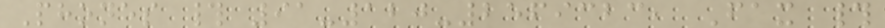Phones # 91-120-2569323, Fax #
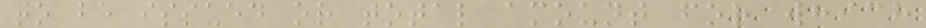to be issued or total amount for which
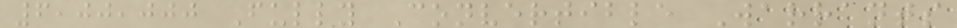6,00,000 Fully Convertible Warrants
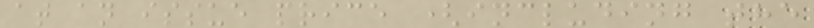at an issue price (including the
